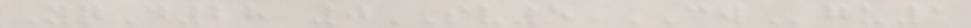YqD28 0SV5 CWgu1
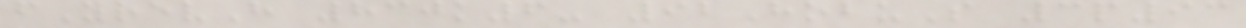fYrevH 830k6- 92HobuS 3p93
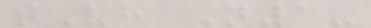tVh N1-
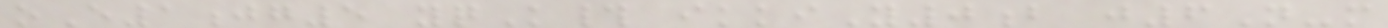oE1jg5 yqK# ikkiY0b j6N-m
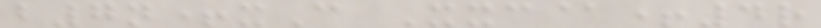b7n+xC Xxc@+4r
